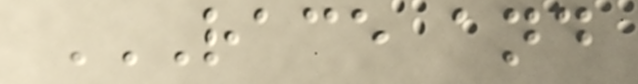RACE AND
